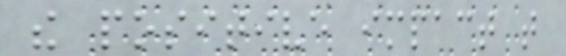the positive impact that
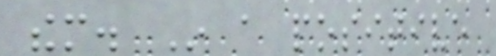them. In a positive
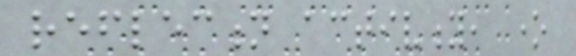reflection activity, one
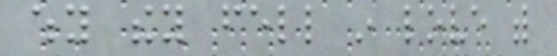why they fell in love with
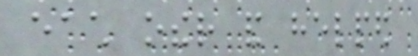each other and helped
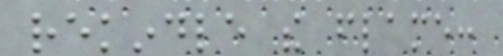rekindle the flame:
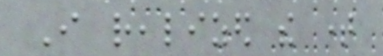I realized the time
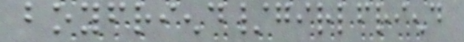boyfriend/girlfriend
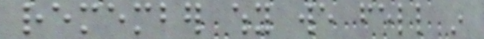remember why we fell in
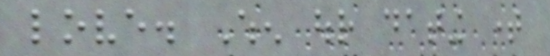love. When our dating time
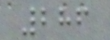286
